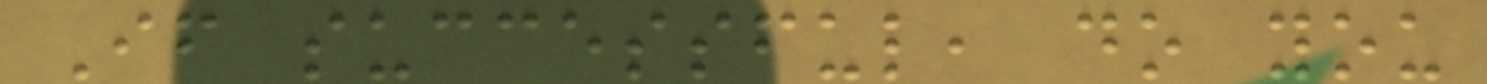If successful, do you
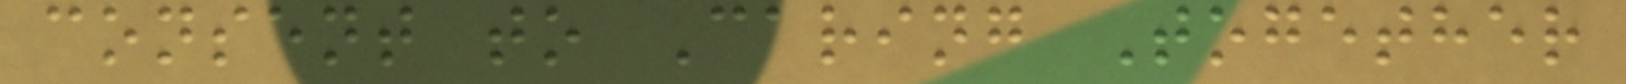consent to Caring Together
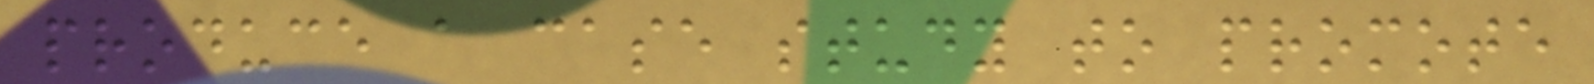produce a case study to promote
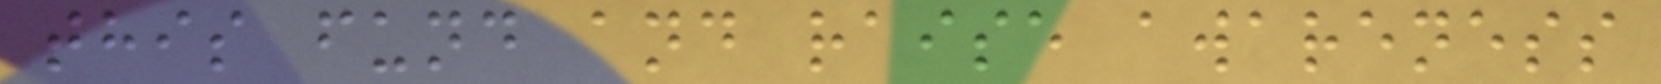this fund and raise awareness
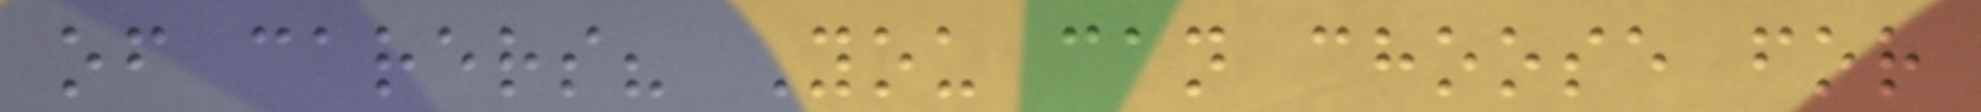of carers? You can choose for
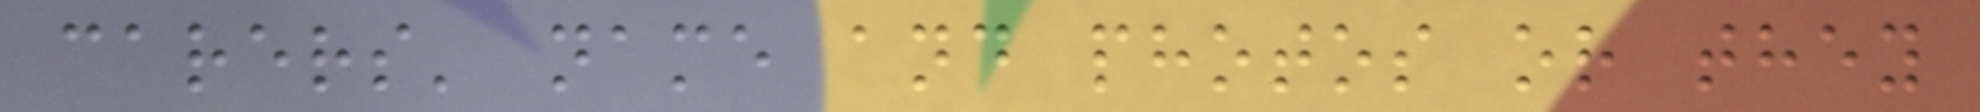carers' name and photos or they
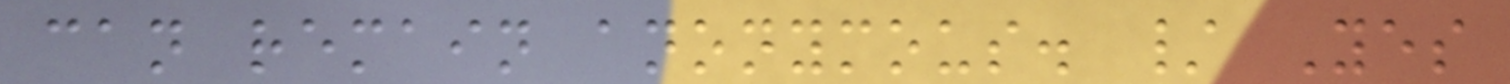can remain anonymous. / Yes
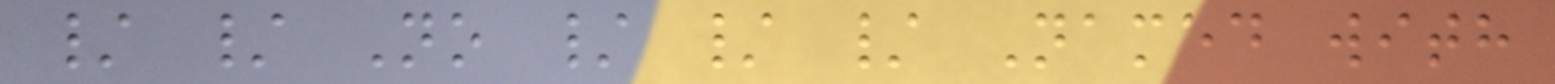/ / No / / / Named with
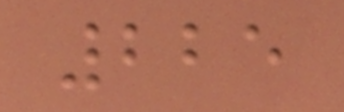225
